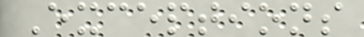Exceptions
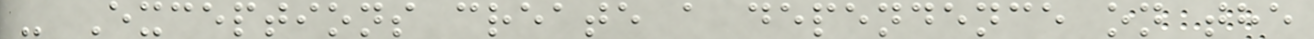- Exceptions create a dependence on the
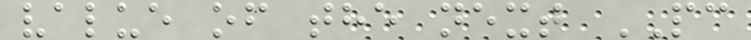value of the next PC
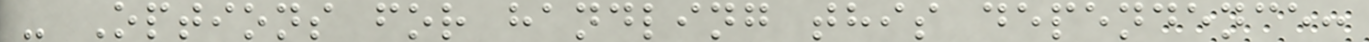- Options for handling this dependence:
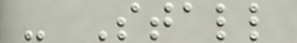- Stall
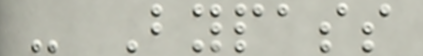- Bypass
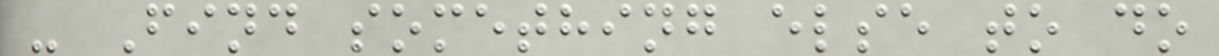- Find something else to do
